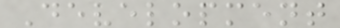Development
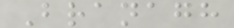Branagh
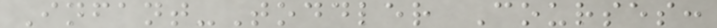Infant-Toddler Courses:
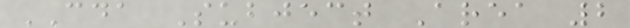CDA Subject Area 2
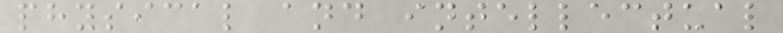physical and intellectual
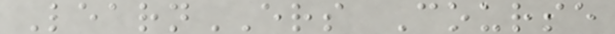LearnERS Course
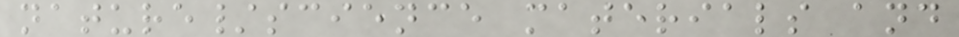nature/science materials and
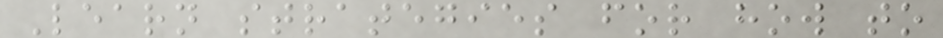Learn strategies for how to
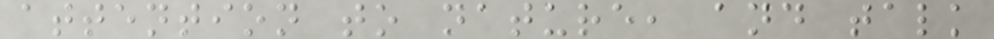attention to nature, and talk
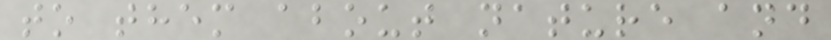to them about nature and
